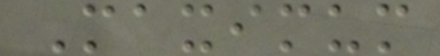Maximum
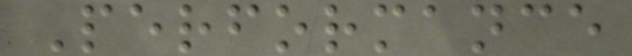Performance
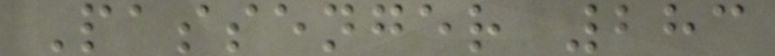Passenger 283
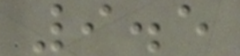9.5
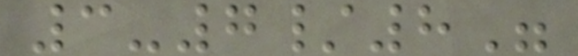3-7/8"
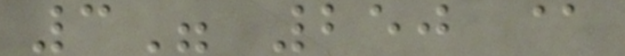3" 250 @
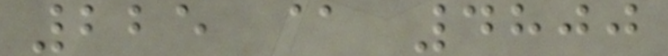225 @ 4800
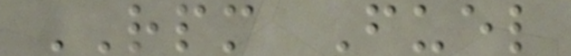RPM Fuel
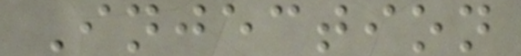Injection
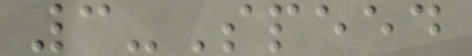3-Speed
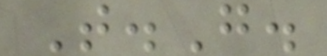T.G.
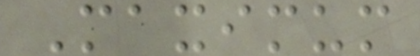Maximum
